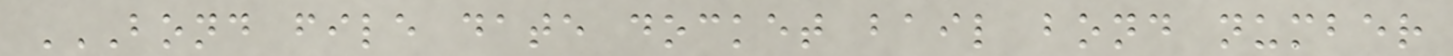BOND FILE DATE DOCKET BAIL BOND NUMBER
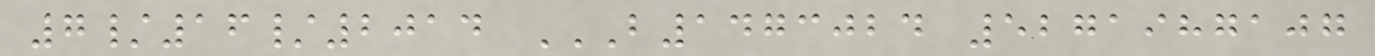7/16/2014 B1473024 5271987107
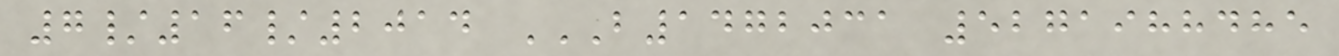7/16/2014 B1472031 5271988485
